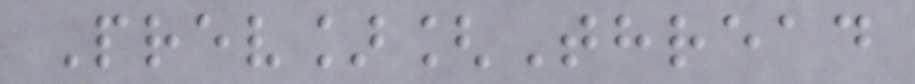Prev][Thread
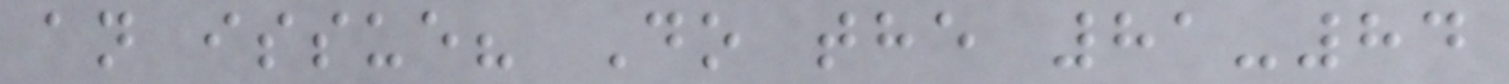an issue? Do the 81-84
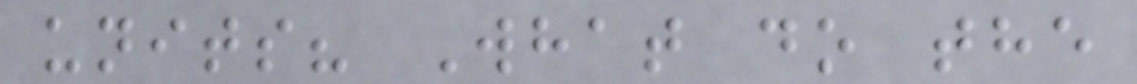units? What do the
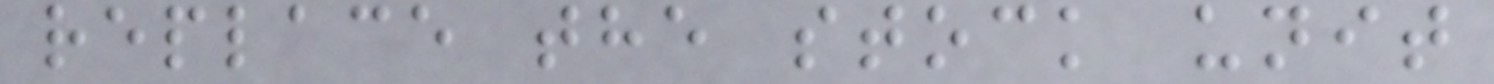replace the stock unit
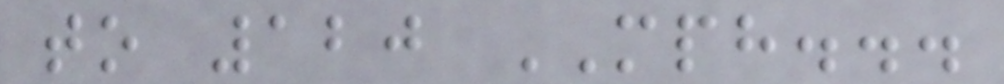to 120 MPH...
